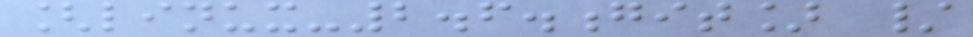[linux-2.6.git] /
